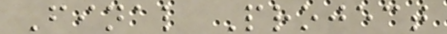Final Project
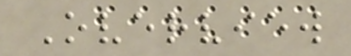Overview
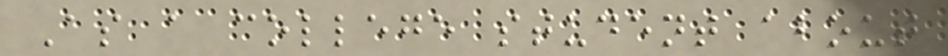As a college student about
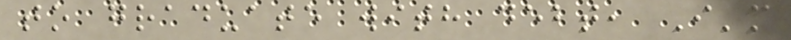to graduate with debt, I'm
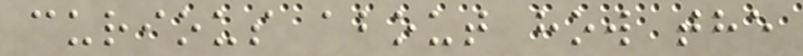curious about how the
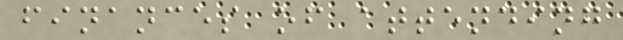finances of attending
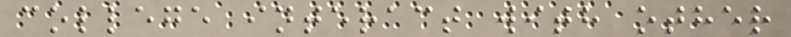college interact with other
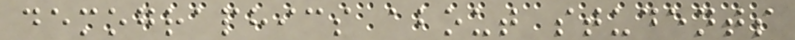demographics about students
